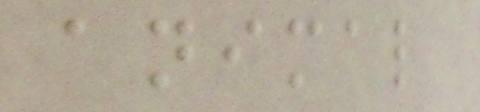animal
